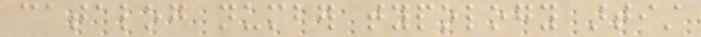catalog number typology artist
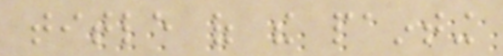title of the painting
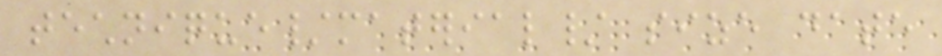technique/material/ size date
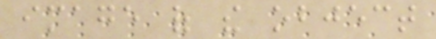image of the object
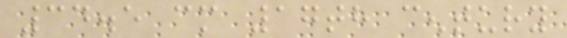34.5 cm 17th century
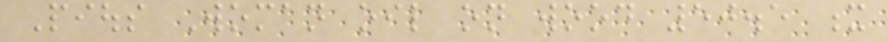Pious Woman oil on wood 50.5 x
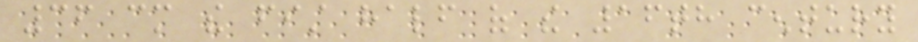36 cm the fist half of the 16th century
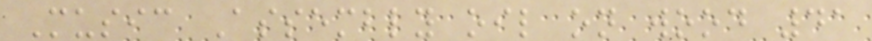Music Assembly oil on wood 41
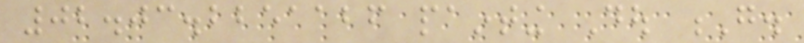02.03.2251126 painting Dou G.
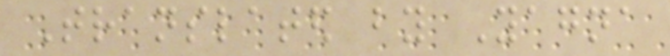Translated by Yagna
